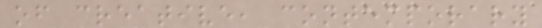of creative, contemporary
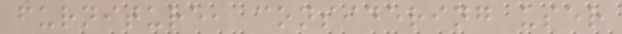furniture, considering user
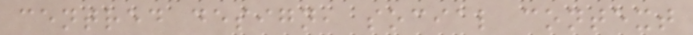centred design, social context
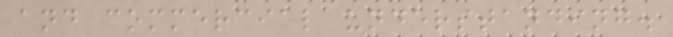and commercial understanding.
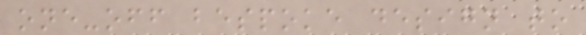one-off bespoke design to
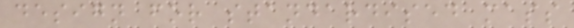design for standardised mass
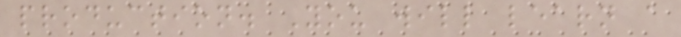production. You will learn a
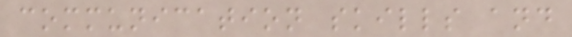communication skills and
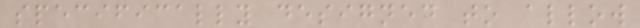specifically designed to allow
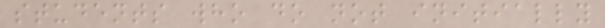students who do not initially
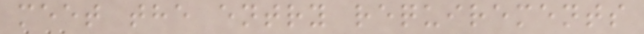meet the entry requirements
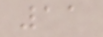11
